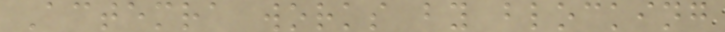Actemra works by blocking
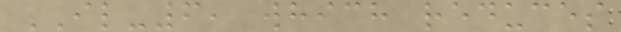IL-6, which reduces
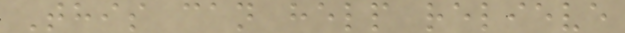This can help relieve
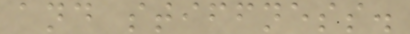and stiffness.
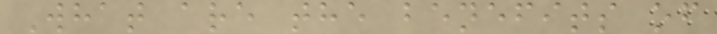What are the benefits of
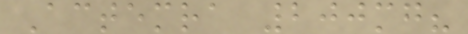Actemra 200mg?
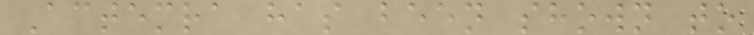Actemra has been shown to
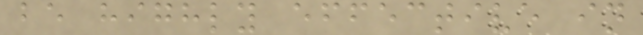be highly effective in
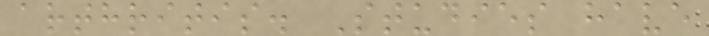arthritis. Studies have
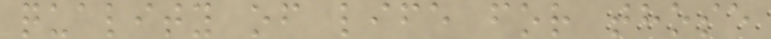quality of life for those
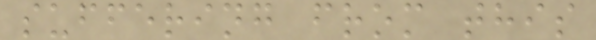suffering from this
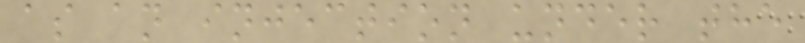as an injection under the
